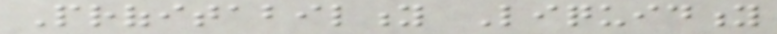Profitability Liquidity
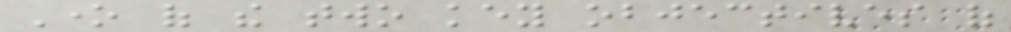One of the two key objectives of
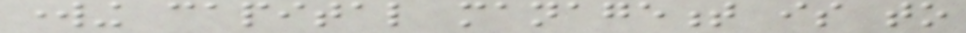working capital management is to
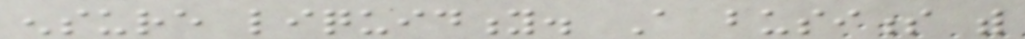ensure liquidity. A business with
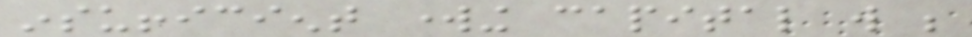insufficient working capital will be
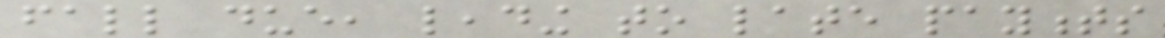fall due, leading to late payments
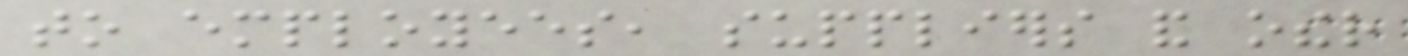to employees, suppliers and other
